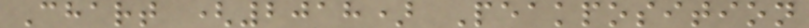Chart (2018) Peakposition
